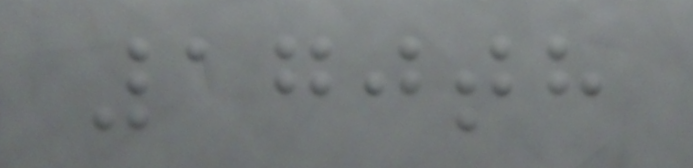170th
